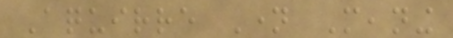Aquirre Name Meaning
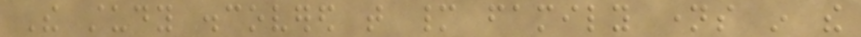The study discovered that many family names in the
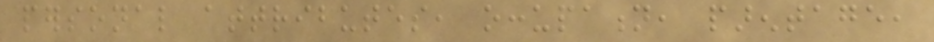personal attributes, occupation, parentage,
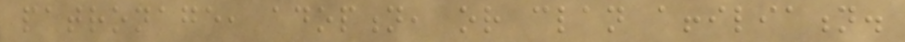patronage, adoption, or clan affiliation.
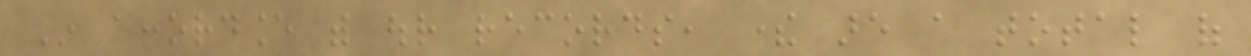In accordance with our records, there are a total of
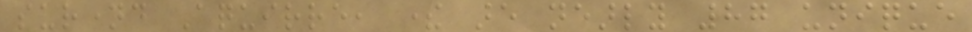surnamed Aquirre, there are nearly 87 unique
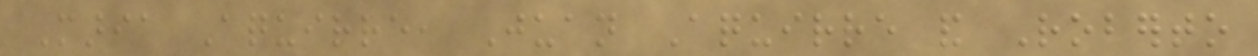Maria Aquirre, Juan Aquirre and Roberto
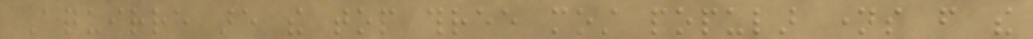Aquirre are the top three most popular names from the
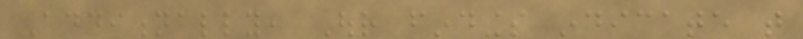Additionally, Our findings indicate that
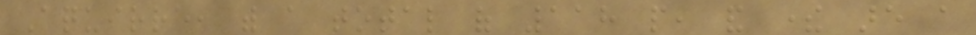Aquirre, with a total of 118 people, and there are a
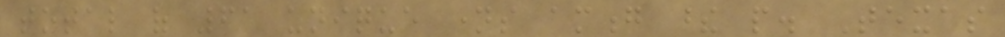total of 61 unique names among these people. Texas
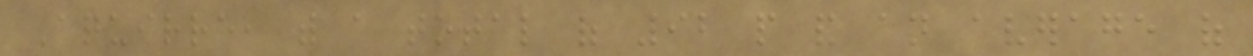Aquirre, with a total of 92 people and an average of
